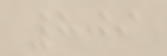809
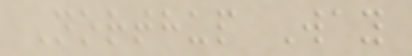Northup Way
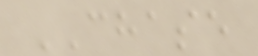CHASE
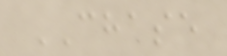CHASE
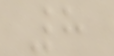8
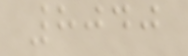8040
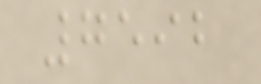7592
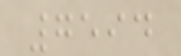7594
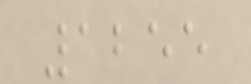1255
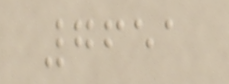7651
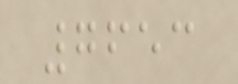7653
